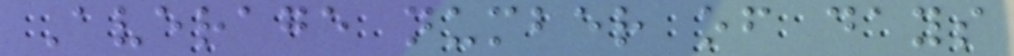Average number of days
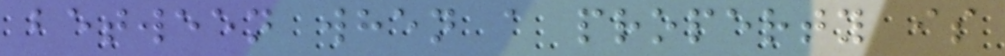between when a property is
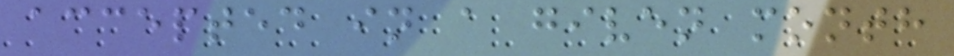accepted in a given month
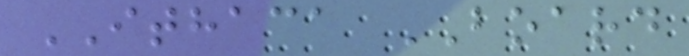ITHACA BOARD
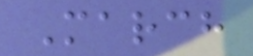March
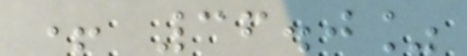+ 36.0%
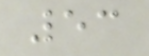53
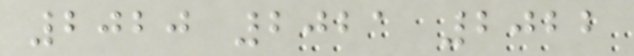2020 2021 2022
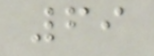69
